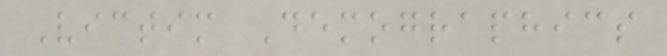Victim Demographics
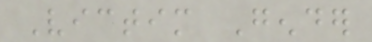Victim Gender
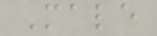Male
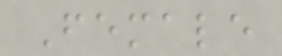Female
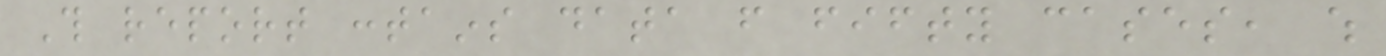This report contains data from fifty cases, which
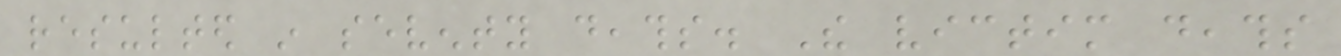resulted in seventy deaths. The victim deaths
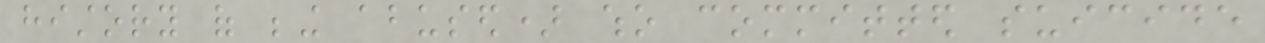history of being abused) who committed suicide
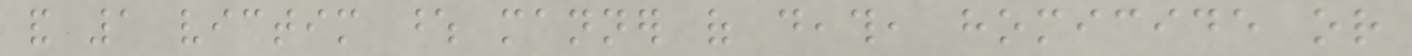and 1 victim whose manner of death, homicide or
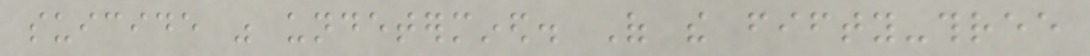suicide was undetermined. Of the fifty-three
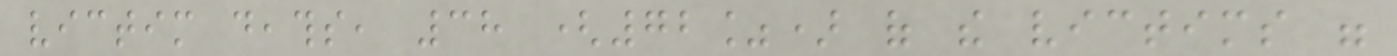victim deaths, 38 (72%) of the victims were
